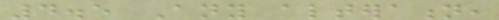4.5 Any alteration,
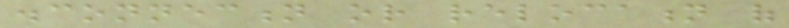disconnection or relocation of
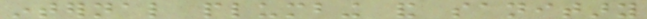internal plumbing and sanitary
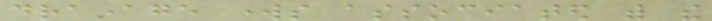drainage works associated with the
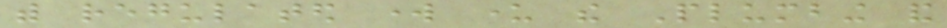with regulated work under the Plumbing and
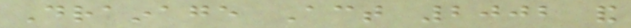Drainage Act 2002 and
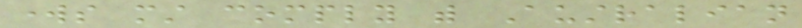works must comply with Australian
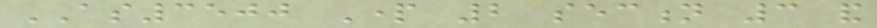AS3500 Part 2 section 3 and
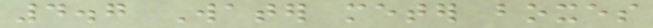4.7 Water meter boxes
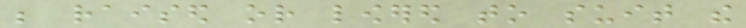be raised or lowered to suit the
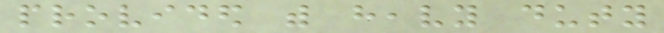provided with heavy duty
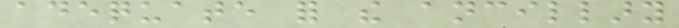adequate for the ancillary
